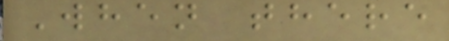When there
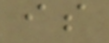is
